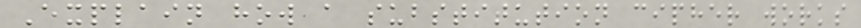Explain how a substitution cipher works
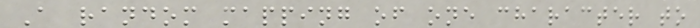A random mapping of one character to
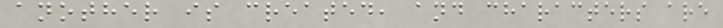another is created, and characters are
